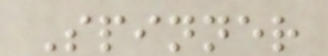Spinner
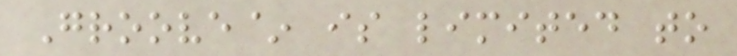Groove~ is limited to
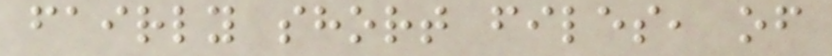fairly short files, of
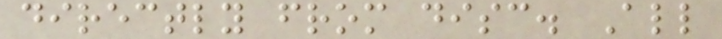directly from disc. All
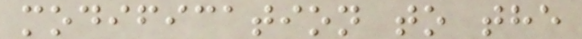modification to the
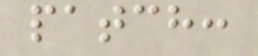patch:
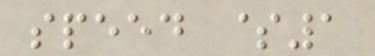speed $1
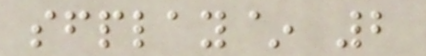sfplay~ 2
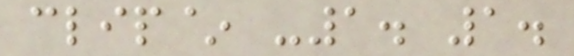clip~ -1. 1.
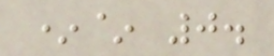*~ 0.
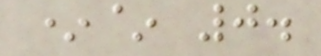*~ 0.
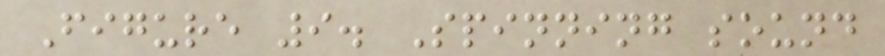Figure 9. Spinning sound
